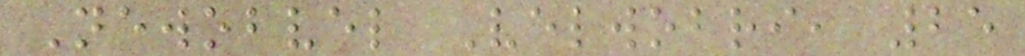Newobvel Velwobri, 25
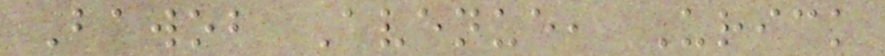Bawob Avenue, Urick
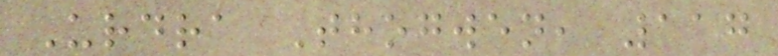Urdra Thogwen, 117
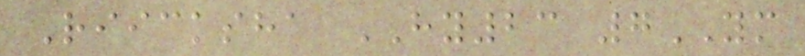Riicksha HY23 7YM
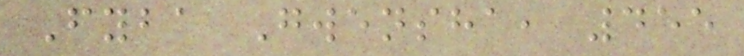Fyba Gwensha, 455
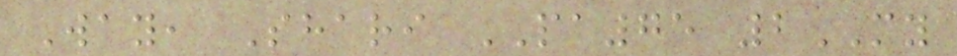Way, Shari PA75 2MY
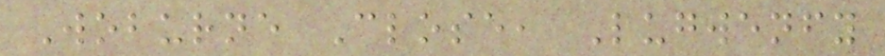Woburne Close, Lugwenfy
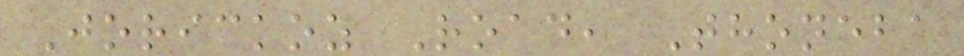Jorickoz Road, Thoneba
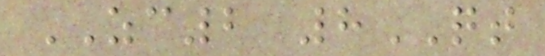ZC2 8QT
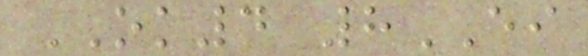OK4 8EI
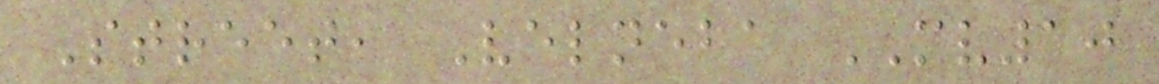Street, Velneba MV10
